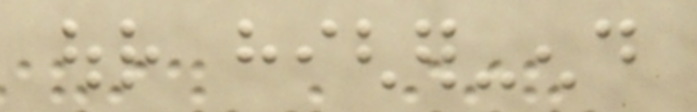our higher-end
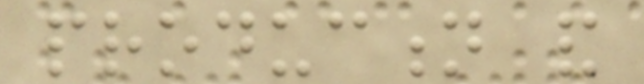production and
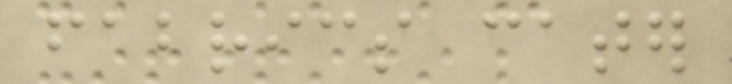fabrics cater
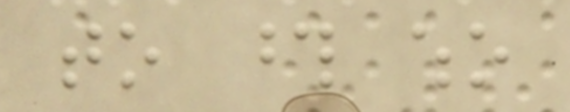to those who
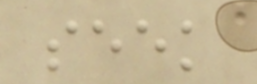seek
